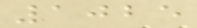1025
